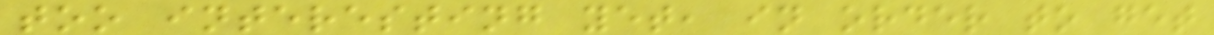too interesting yet, in order to get
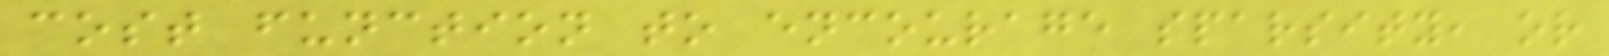cost function to encourage sparsity, or
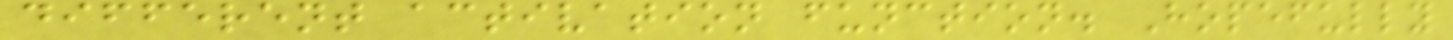different activation function. Hopefully
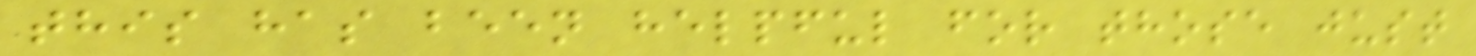this has been helpful for those just
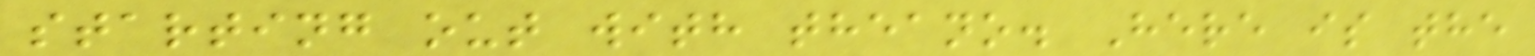starting out with theano. Here is the
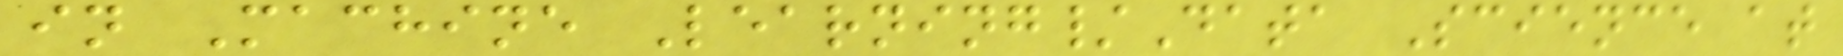in Machine Learning/Data Science at
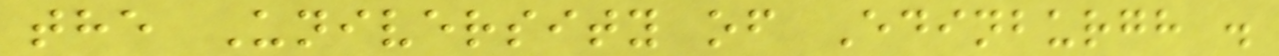the University of Edinburgh .
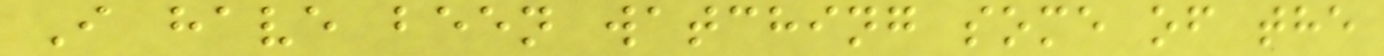I have been watching some of the
